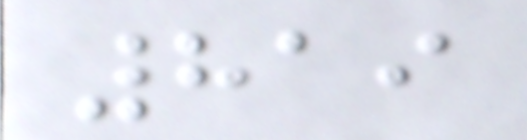819
